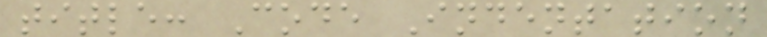title: Code Indentation
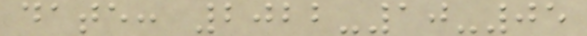date: 2022-10-05
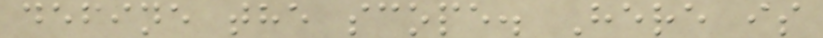define the scope. Here is
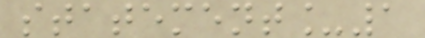statement_1
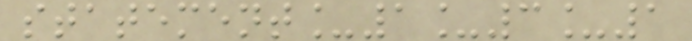statement_1_3_1
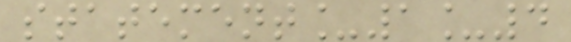statement_1_4
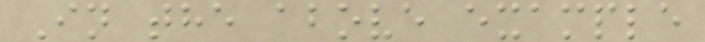In the above example
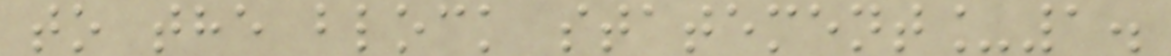to the block statement_1.
